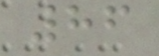86
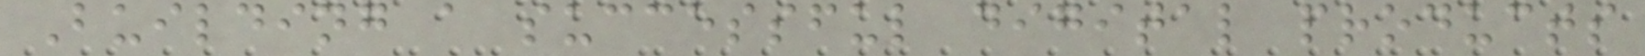Building a successful digital products
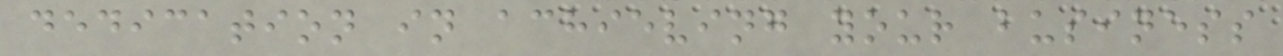dedication in achieving your business
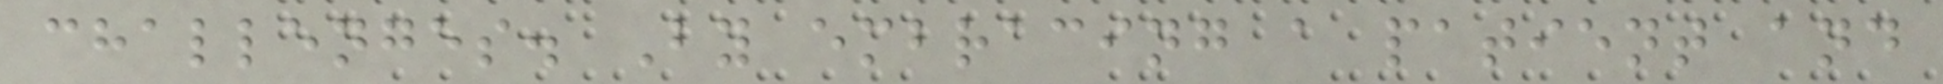challenges. By embracing a patient and
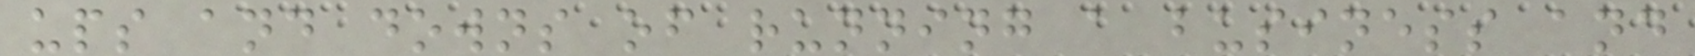ups and downs of running a business and
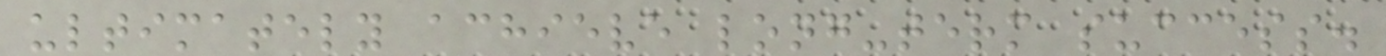ultimately achieve long-term success.
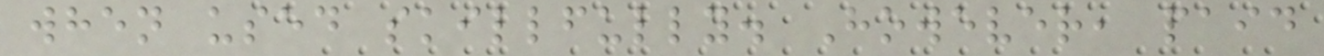when used skillfully. However, paid
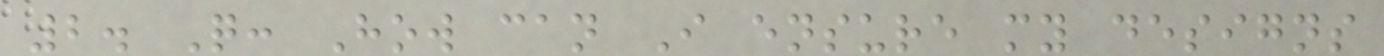2. Q: How can I ensure my designs
